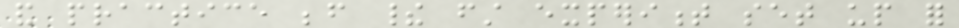and practice before their first experiment set up for
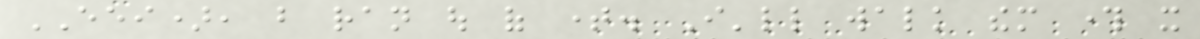EEI), but ran out of time. I'll walk them through it
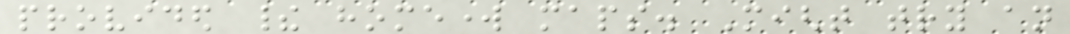provided their homework maps. Might try an
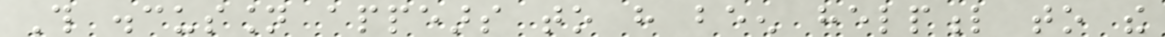This discussion appears to have been helpful to the
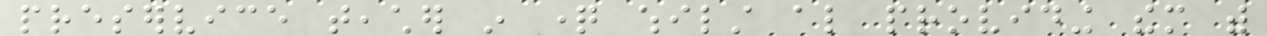preservice teacher in question whilst also providing them with
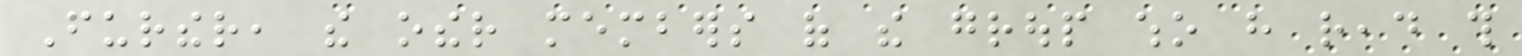Further, the other members of the group who have read this
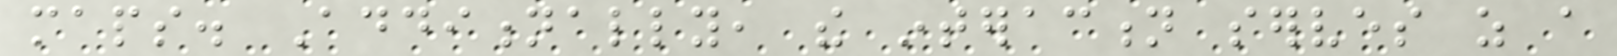maps. Additionally, the interaction serves as a
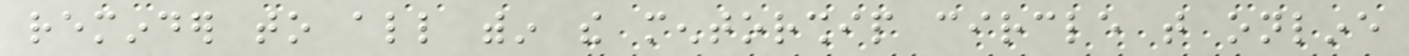reminder to all within the mentorship circle that online
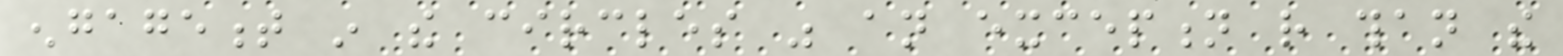engagement in the circles was an exception rather than the
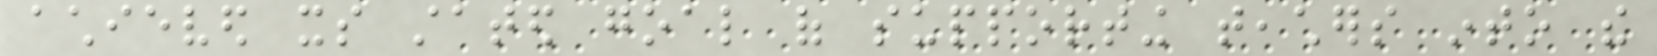achieved its stated goal of supporting teachers into the
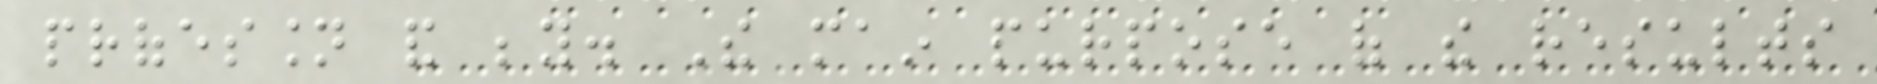profession and beyond. The main purpose of the results
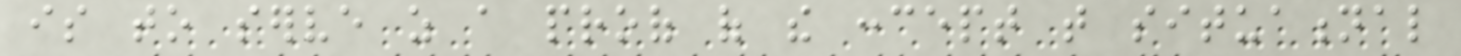is to serve as a proof of the concept that situational
